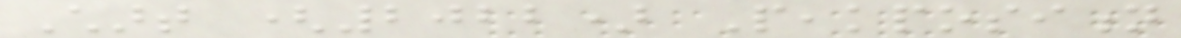Chart (2022) Peakposition
